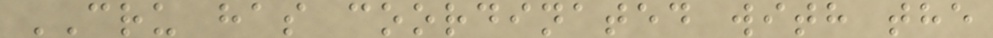CRU has coordinated with the
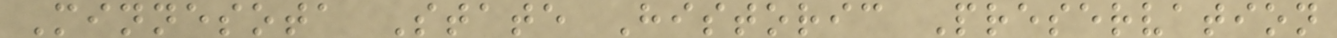Minnesota State Historic Preservation
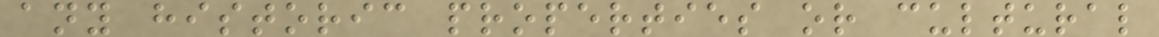any historic properties or cultural
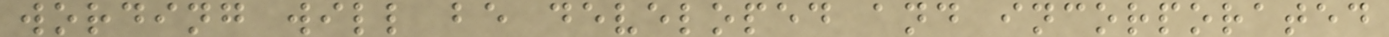wording will be developed and incorporated
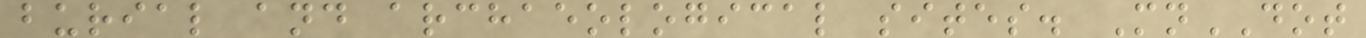burial and archaeological sites. MnDOT
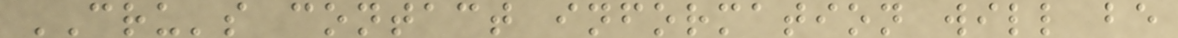CRU's contact information will be
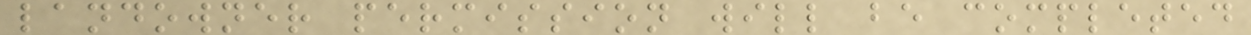landowner permission will be completed
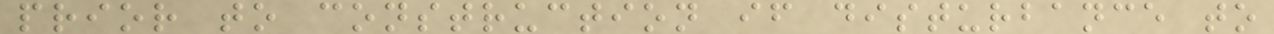prior to construction if disturbance to
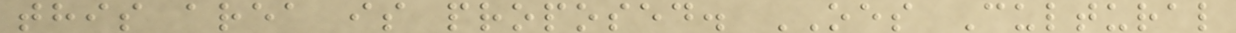this area is proposed. OES Cultural
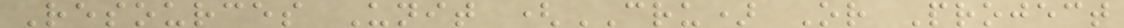Resources Unit (CRU) Or Project
